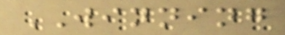WINNING
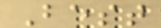Best
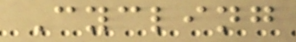Cycling
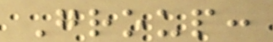Group:
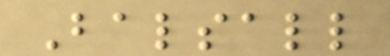Balsall
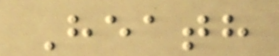Heath
